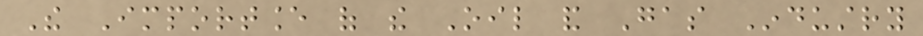The Importance of the Oil and Gas Industry
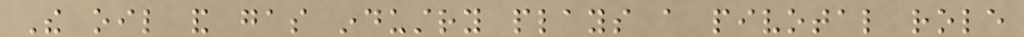The oil and gas industry plays a pivotal role
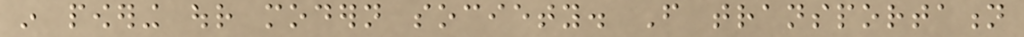in powering our modern society. From transportation
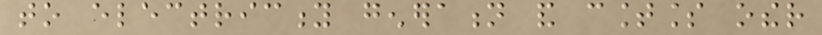to electricity generation and countless other
